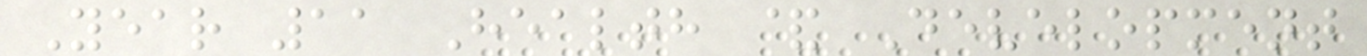Year 11 Health & Development
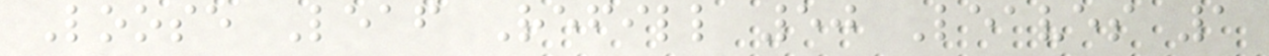Loose Leaf Refill 50 Leaves 1
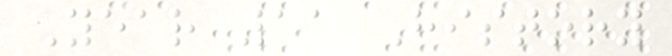Year 11 History
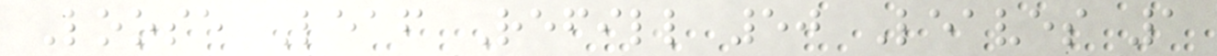Loose Leaf Refill 50 Leaves 1
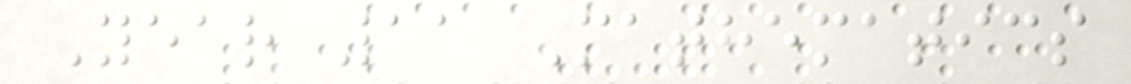Year 11 Mathematics
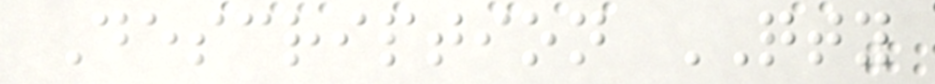Description QTY
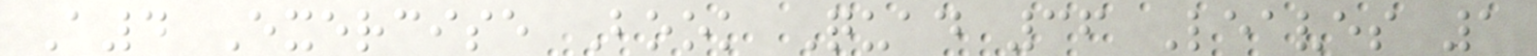A4 Exercise Book Quad 36 Leaves 1
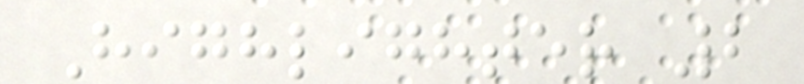Highlighter 2
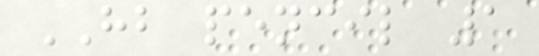HB pencil 1
